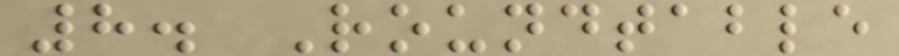8. Roundtable
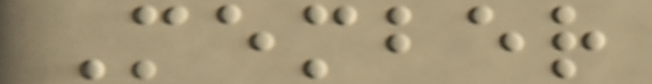Member
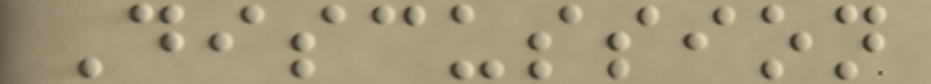Discussion
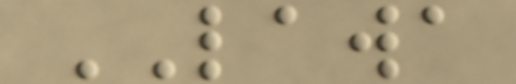LAWA
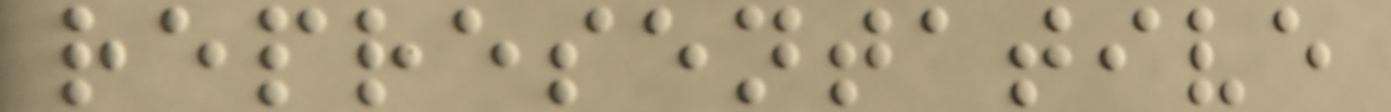representative
